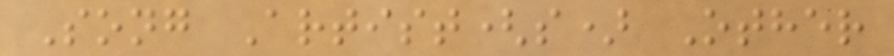Song Artist(s) Other
